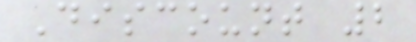Discount 2
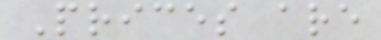Prices are
